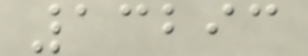13293
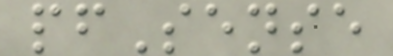pfSense
